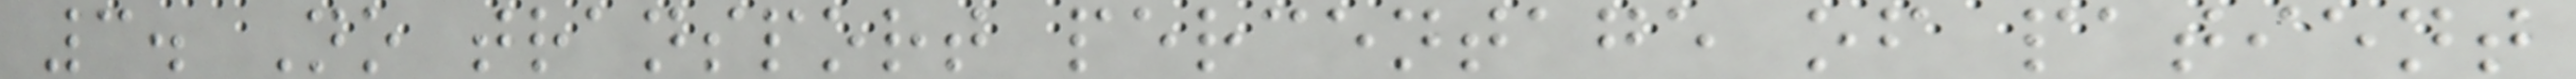3. No transport percentage of patient
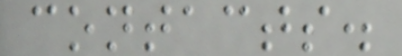contacts.
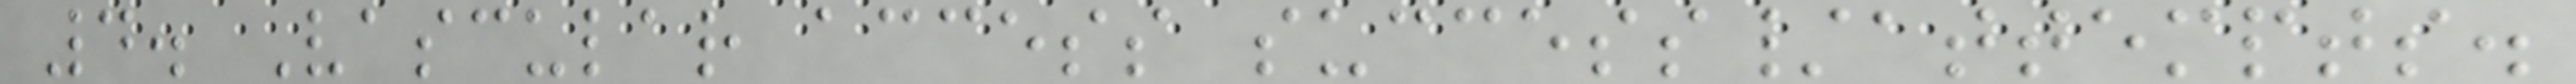4. Vascular access success/attempts.
